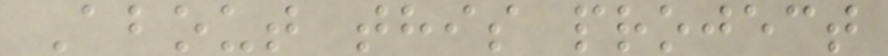About this project
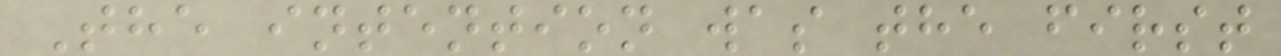The intention was the first
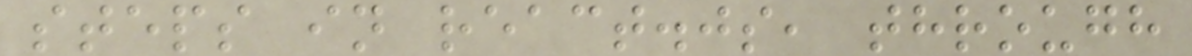steps in react.js, through
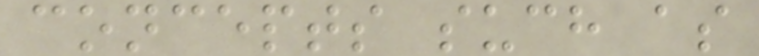concepts such as
